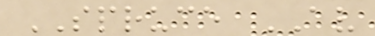SPRUCE AV
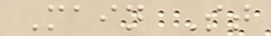Main St
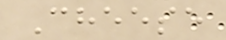Cheese
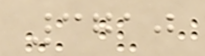3710
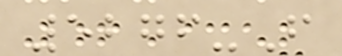5276-F
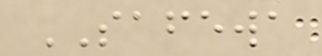SAFEWA
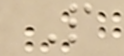P
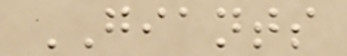GIANTS
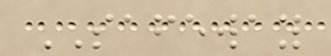SAFEWAY
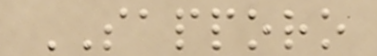SAPPORO
